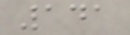141
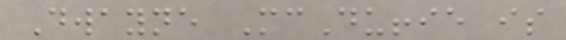Dwayne McDuffie is
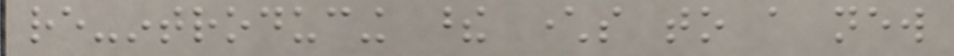re-introducing these characters to a new
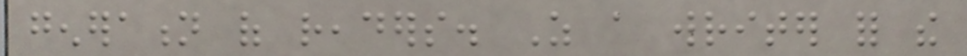generation of readers. As a writer for the
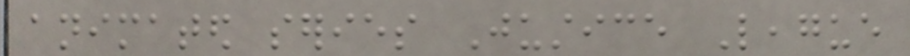animated series Justice League
